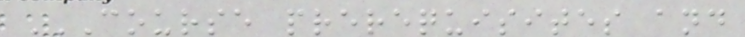COURSE PREREQUISITES AND
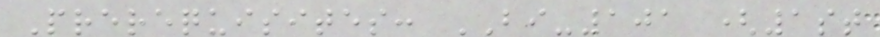Prerequisites: BI-101 (1st
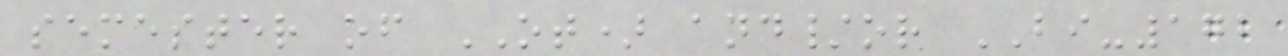semester of OT) and/or BI-172
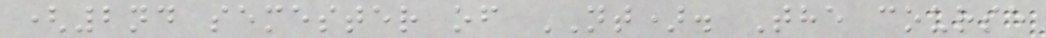(2nd semester of NT). The course
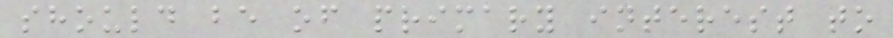should be of primary interest to
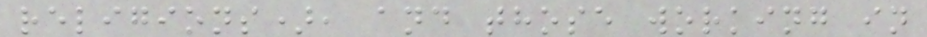religions), and those working in
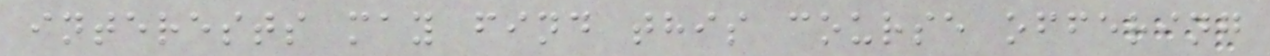interests may find this course offering
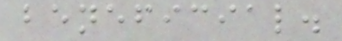beneficial.
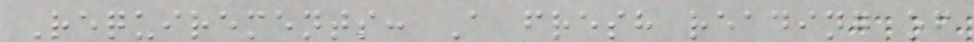Requirements: A fresh reading of
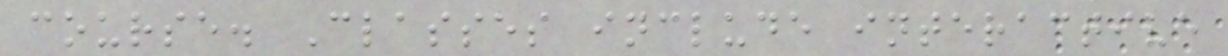course. Classes include interactive
